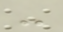-
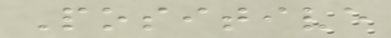Positive
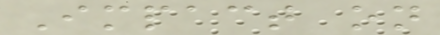Impact on
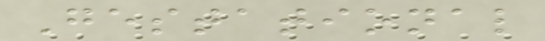Gestational
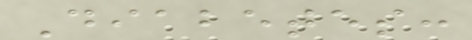Diabetes:
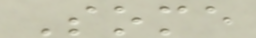Some
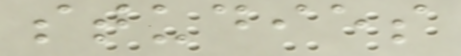studies
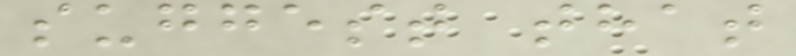suggest that
